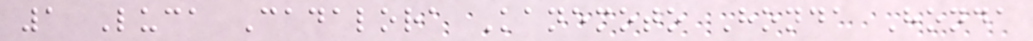1 Luca Cadalora Kanemoto Honda Honda
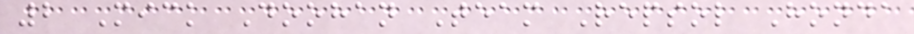2 Mick Doohan Team Repsol Honda
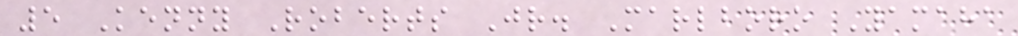5 Kenny Roberts Jr. Marlboro Yamaha
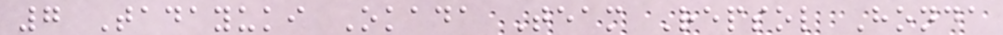7 Tadayuki Okada Team Repsol Honda
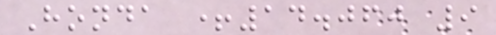Honda +14.060 9
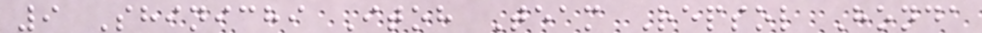9 Shinichi Itoh Team Repsol Honda
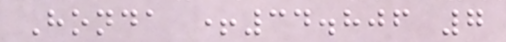Honda +34.806 7
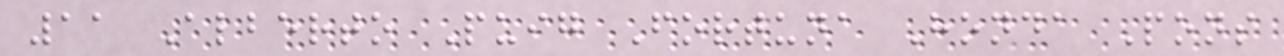11 Alberto Puig Fortuna Honda Pons
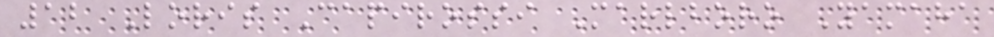12 Loris Capirossi Marlboro Yamaha
